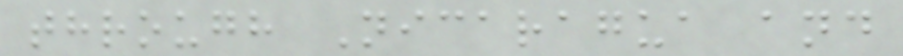through Nicaragua and
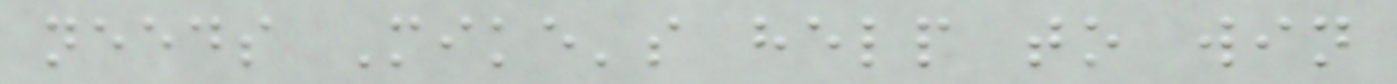needs Mike's help to win
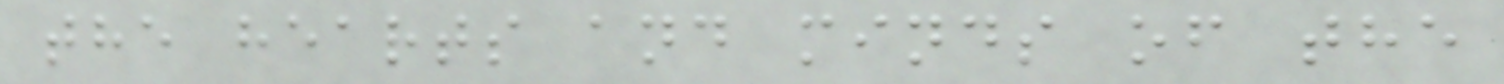the hearts and minds of the
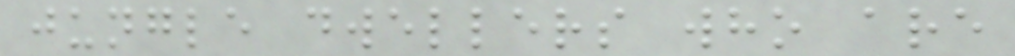jungle dwellers who are
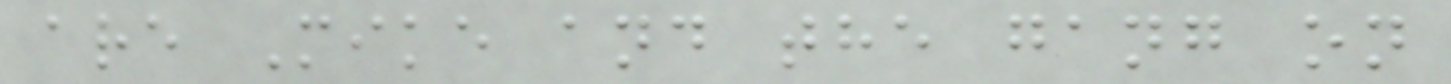are Mike and the gang on
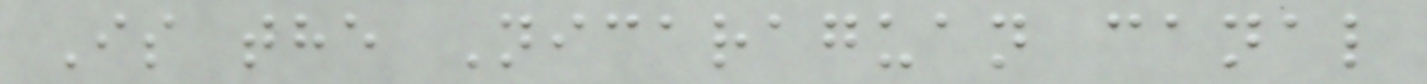Is the Nicaraguan canal
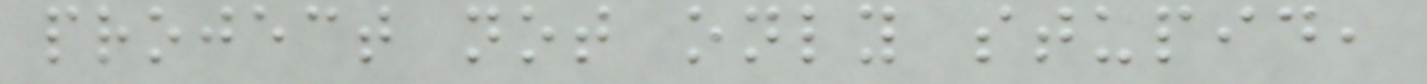project not only stupid,
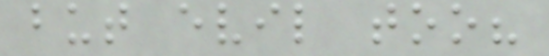but evil too?
